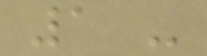1 -
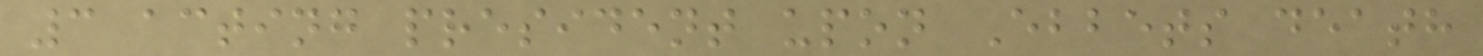3 acting president upon Ebbets death
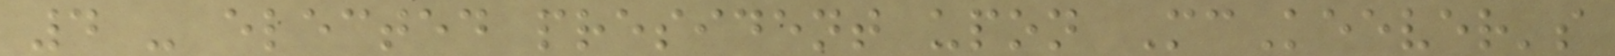4 - elected president upon McKeever's
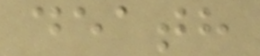death
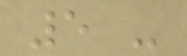5 -
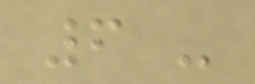6 -
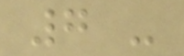7 -
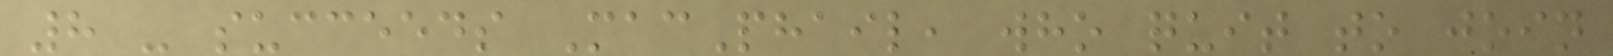8 - succeeds MacPhail, who quit to join
